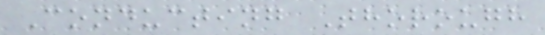Conducting Thorough
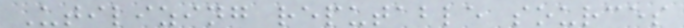Utilizing reputable sources
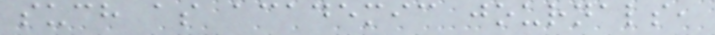such as academic journals,
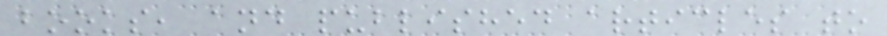books, and published articles to
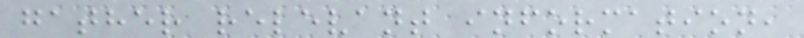gather relevant information,
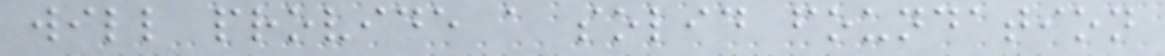will provide a solid foundation
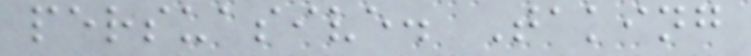persuasive. Taking
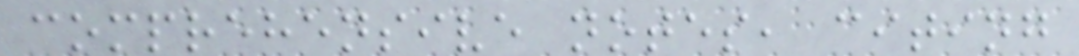comprehensive notes, citing
